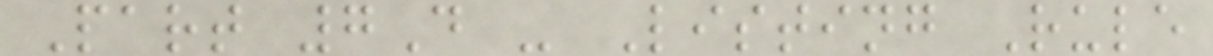Part 7D - Listing Rule
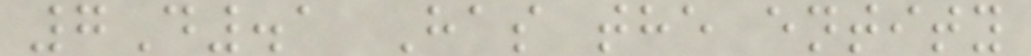7D.1 Has the entity
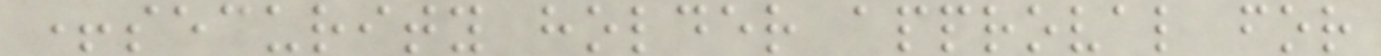+security holder approval for
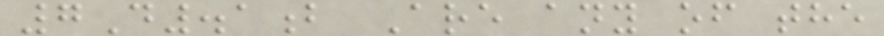7D.1b Are any of the
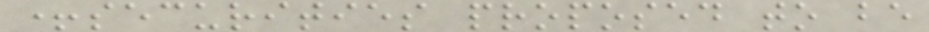+securities proposed to be
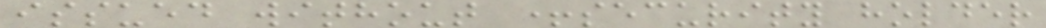issued without +security holder
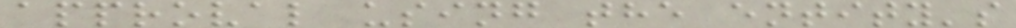approval using the entity's
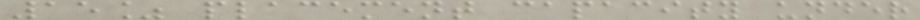15% placement capacity under
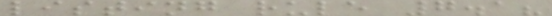listing rule 7.1?
